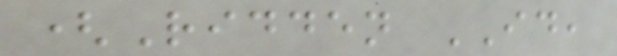(Ridden ID,
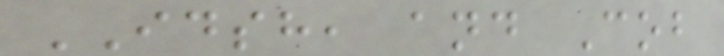IDSH, and Cob
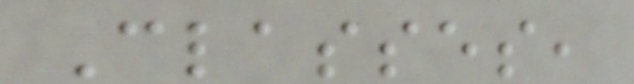Classes,
